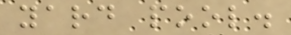yard pool.
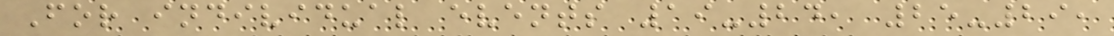For individual events 19-24, 25-29,
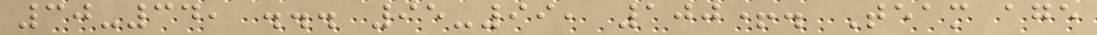30-34, ... 95-99, 100+. Team age
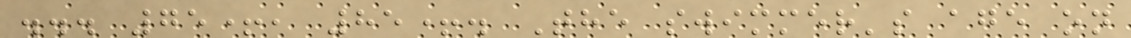... 75+, 85+. The swimmer's age on
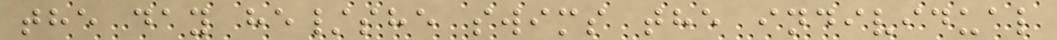the day he/she swims the individual
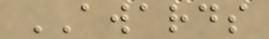AWARDS
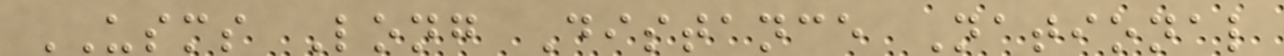USMS Long Distance National
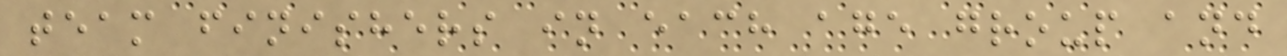team finishers in each age group and
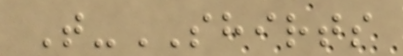T-SHIRTS
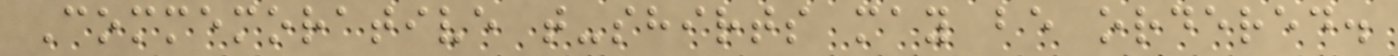Commemorative t-shirts may be ordered.
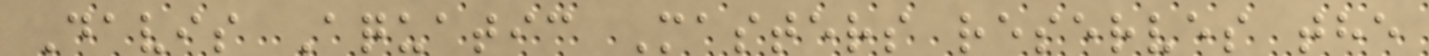Davis Aquatic Masters reserves the
